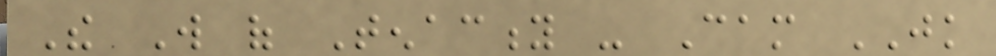The Will of Tenacity - Cam JK
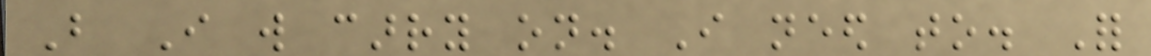But I will carry on. I need to. For
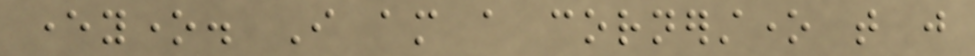everyone. I am a cornerstone that just
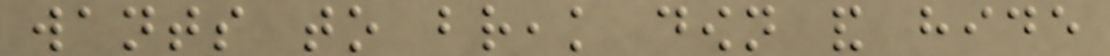wants to break down and hide
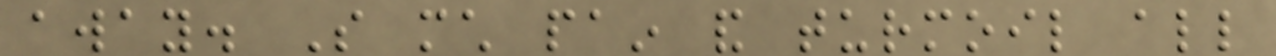away. So much pain and turmoil all
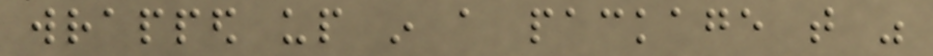wrapped up in a package that was
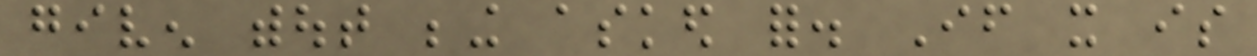given without being asked for. If it is
